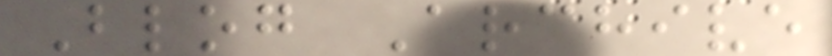Blog Archive
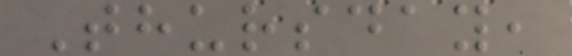Thursday,
